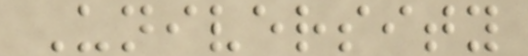University
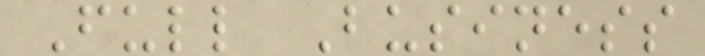Full Business
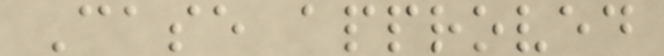Case approved
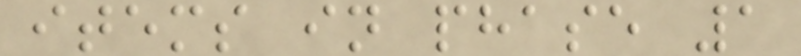items in phase 1
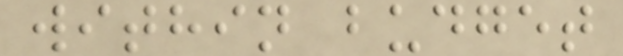within budget
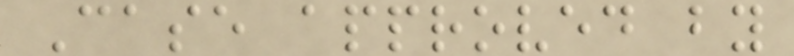Case approved by
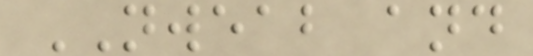NWEAB and
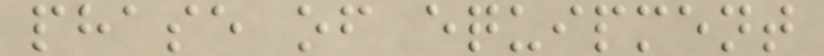phase of equipment
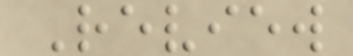Review
